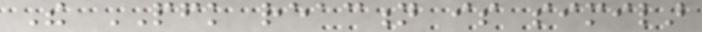The PFK reaction is similar
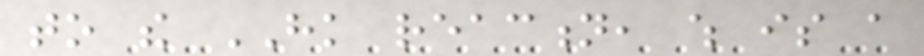to the HK reaction, which is a
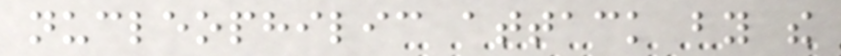nucleophilic attack by the
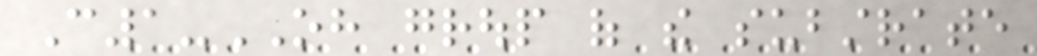C1-OH group of the substrate
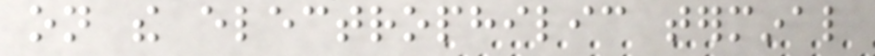on the electrophilic terminal
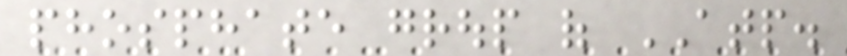phosphate group of ATP.
